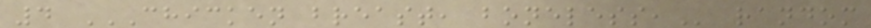4 CHICKEN BREAST, BONELESS, random
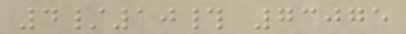4/10# 73075
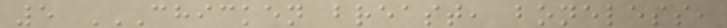5 CHICKEN BREAST, BONELESS,
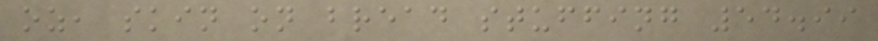oz, skin on bread stuffing 54.99
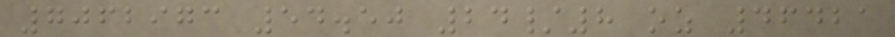7062973 54.50 24/8 oz 46421
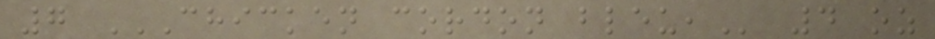7 CHICKEN CORDON BLEU, 4 oz
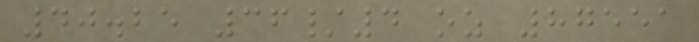40.25 36/4 oz 87551
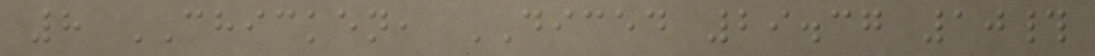8 CHICKEN, DICED 29.37 10#
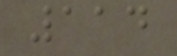114
